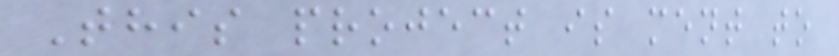This project is ment to
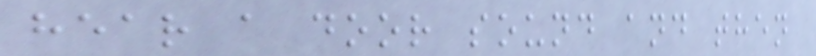hear a door sound and then
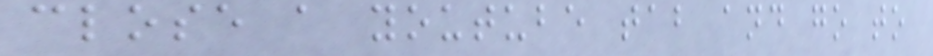close a youtube tab and go to
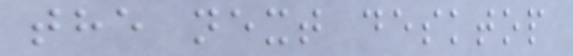the next desktop
